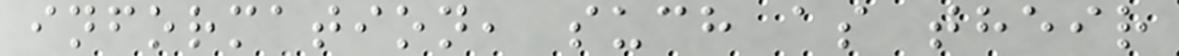information, such as their
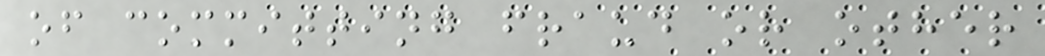of committing fraud or other
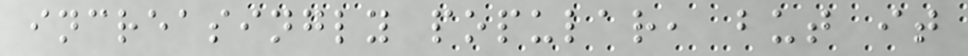increasingly popular, but it
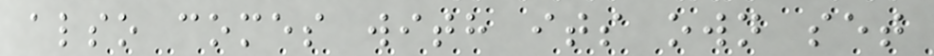also comes with its own set
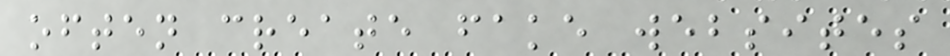often create fake websites
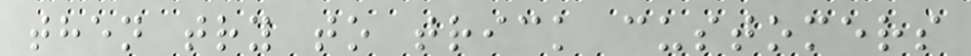then try to trick customers
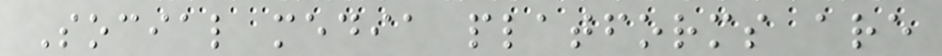Social media platforms are
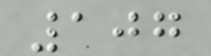107
